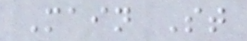Main St
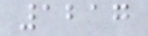1217
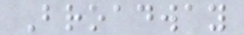Broadway
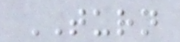TURN
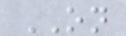ON
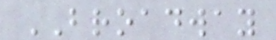BROADWAY
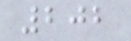202
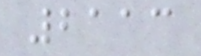2113
